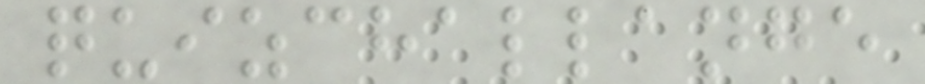quizchallange
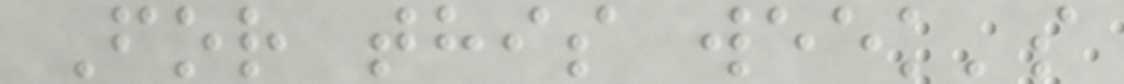For this week's
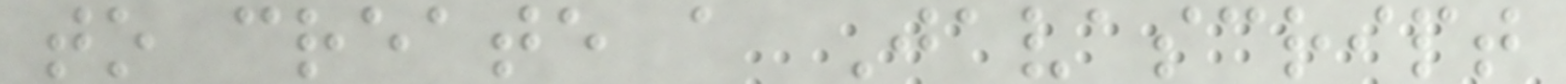to create a Javascript
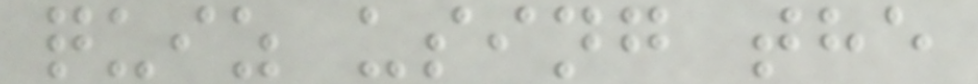quiz using the
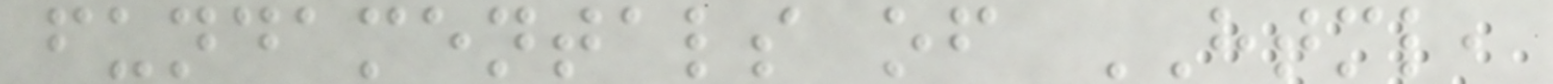fundamentals of HTML,
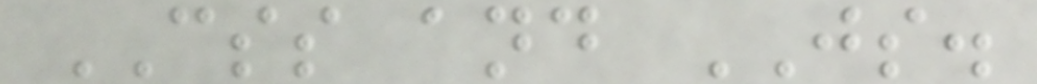CSS and JS.
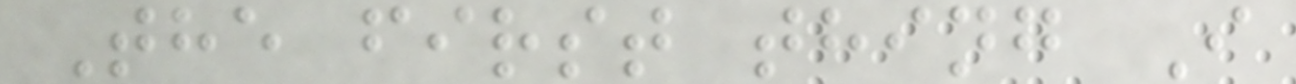The first thing I
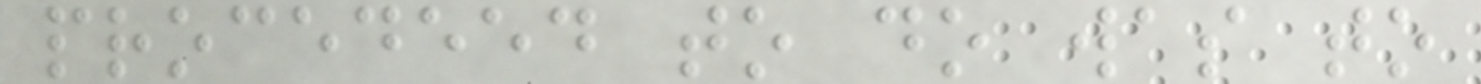procedeed to do was to
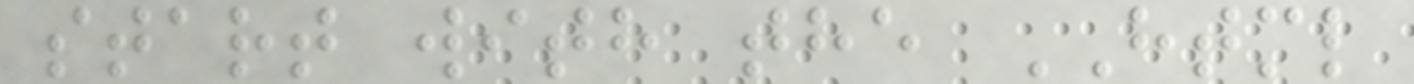start with the HTML
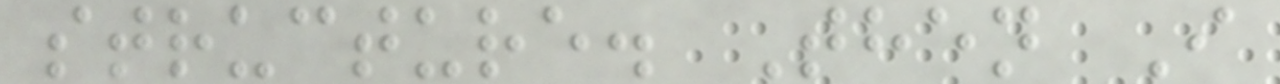structure. Then I
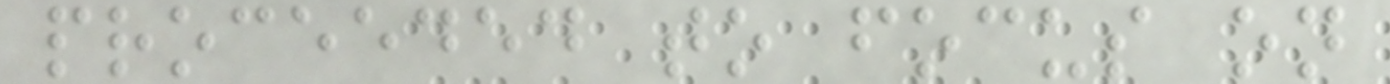proceeded to focus on
